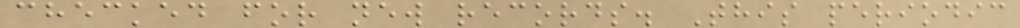checked for new records. This periodic
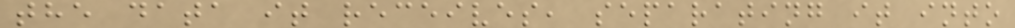the data it receives, separating it into
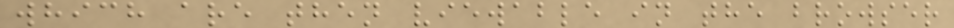which are then viewable in the browser
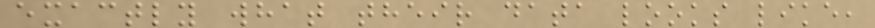exactly what their data looks like,
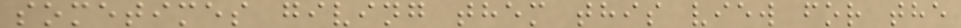sometimes giving them this view for the
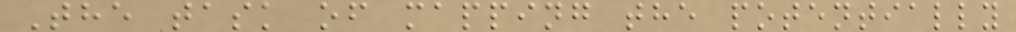The task of mapping the potentially
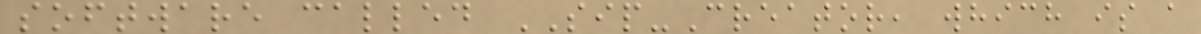software called SIP-Creator, which is a
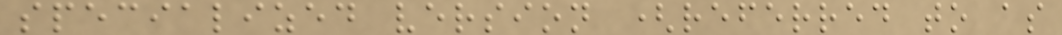specialized version (referred to as
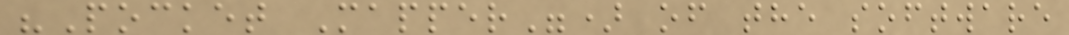"Pocket Mapper") of the software
